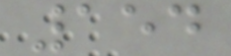154
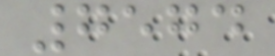7574
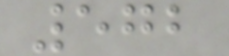572
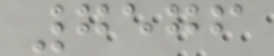7576
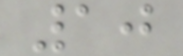10
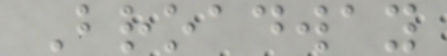Broadway
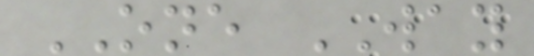ONE WAY
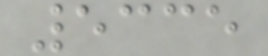5335
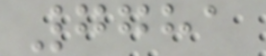7781
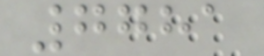7781
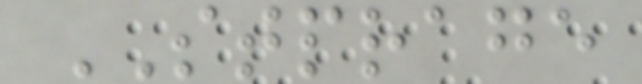STPRAGE
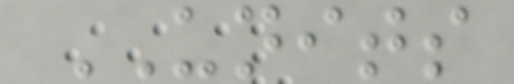UNITS
